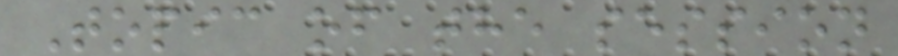Topic of the session
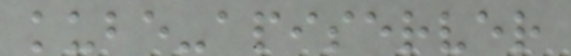kube-apiserver
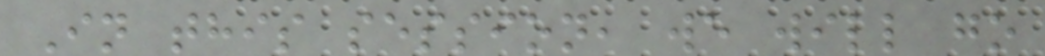In this session, we will go
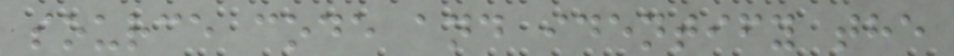source code and identify the
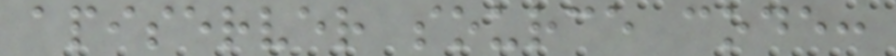apiserver source code:
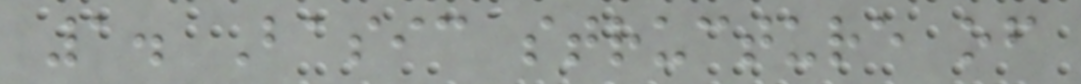1. Basic structure of
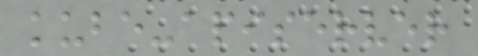kube-apiserver
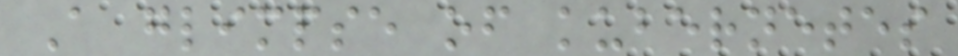A glimpse of kubernetes
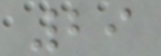29
